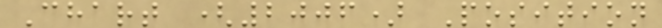Chart (2006) Position
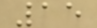15
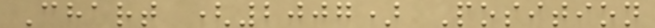Chart (2007) Position
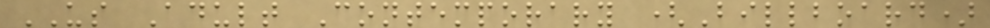US Adult Contemporary (Billboard)
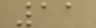11
